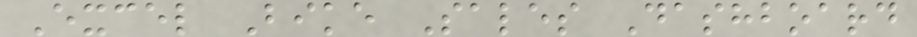Excel Bike Sales Dashboard
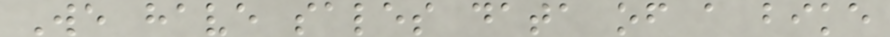We have sales data of a bike
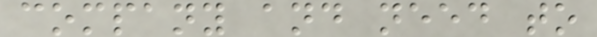company and need to
